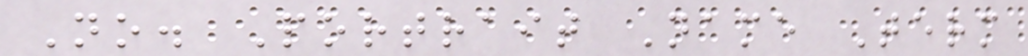No. Portrait Name Term
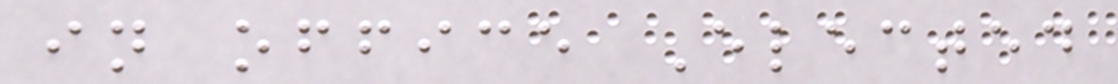in office Elected
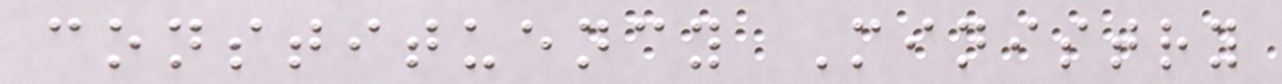constituency Ministry
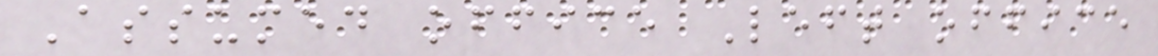Assumed office Left office
